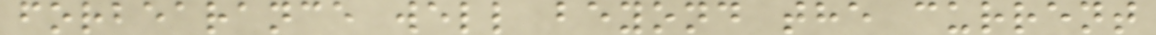forbearance well beyond the current
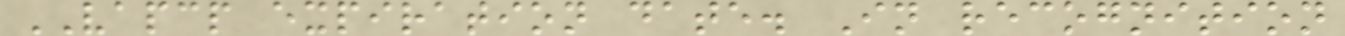VAPCP expiration date. In recognition
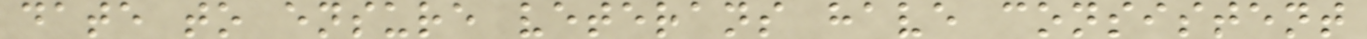date to ensure veterans have consistent
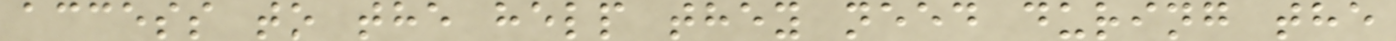access to the help they need during the
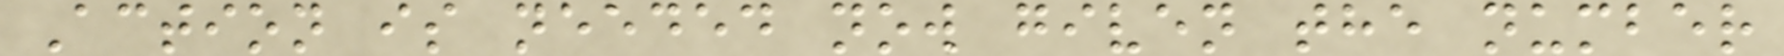Action is needed now given the number
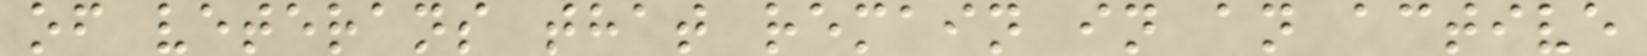of veterans that remain in an active
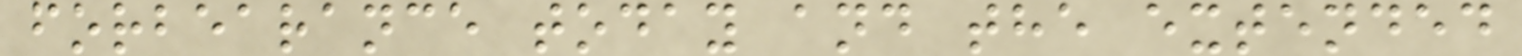forbearance today and the extended
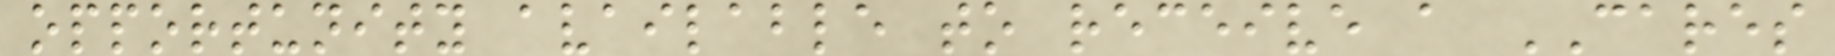opportunity available to receive a CARES
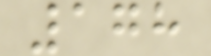178
